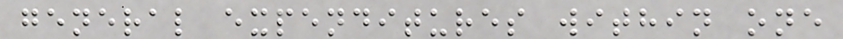general expenditures within one
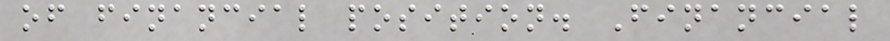of financial position. Financial
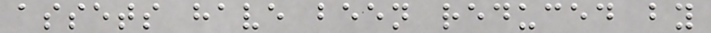assets have been reduced by
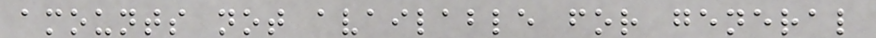amounts not available for general
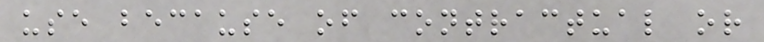use because of contractual or
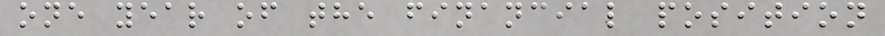one year of the financial position
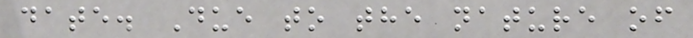date. Due to the nature of
